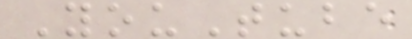YouTube
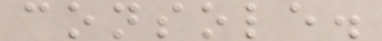console.
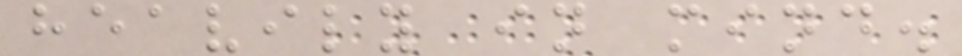heavily in mind.
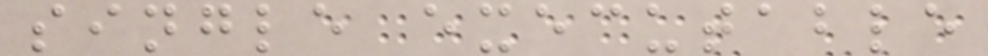single executable
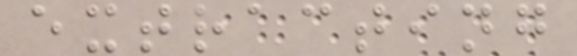extracting
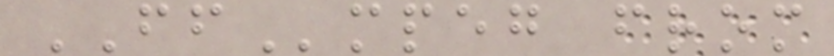FFmpeg from
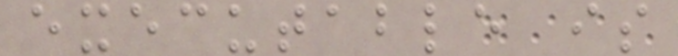executable is
